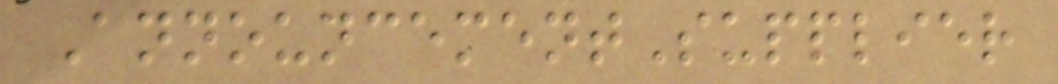AnnouncementSupplier
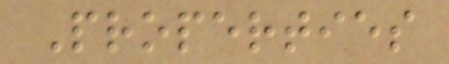Properties
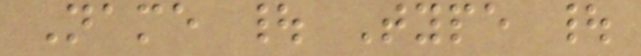Name | Type |
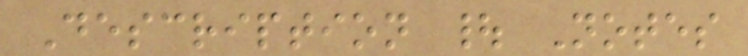Description | Notes
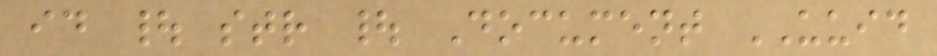id | str | Document UUID
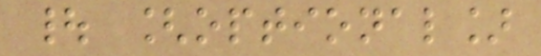| [optional]
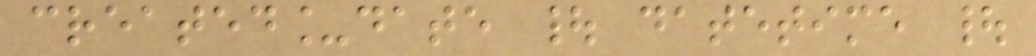created_date | datetime |
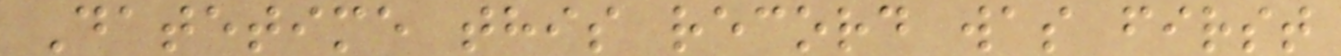Datetime this record was first
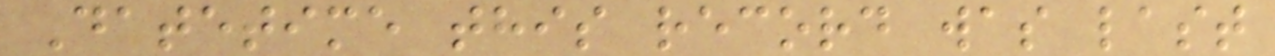Datetime this record was last
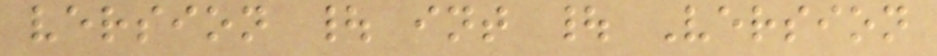version | int | Version
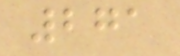271
